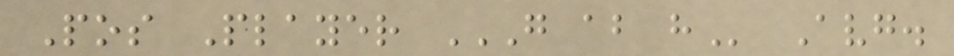Pos Player G AB H Avg.
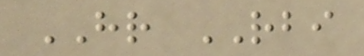HR RBI
